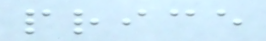price
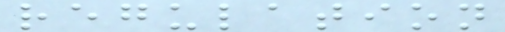regulation
